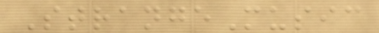StrangeMusic
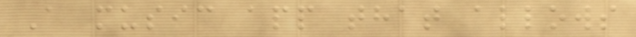A music app that allows
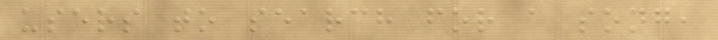users to search for a song,
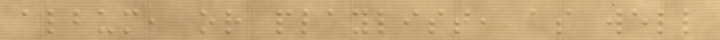album, or playlist, as well
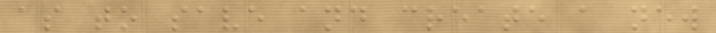as to save and create a new
